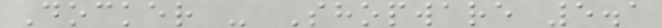Docker - Shopware 5.1
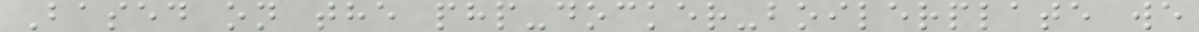Based on the php-docker-boilerplate we
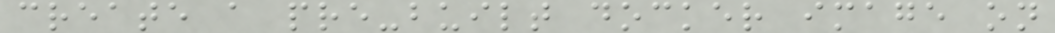create a pre-built docker image on
